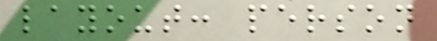layout: person
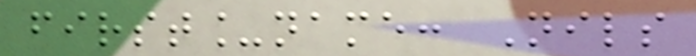first_name: Nils
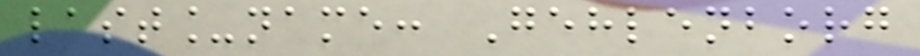last_name: Gehlenborg
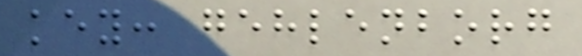key: gehlenborg
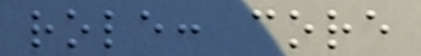role: core
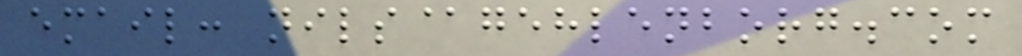email: nils@gehlenborg.com
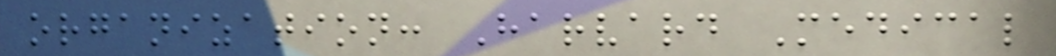organization: Harvard Medical
